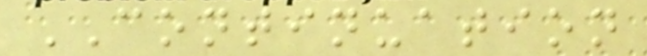CONTINUATION
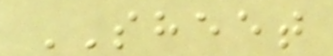SHEET
